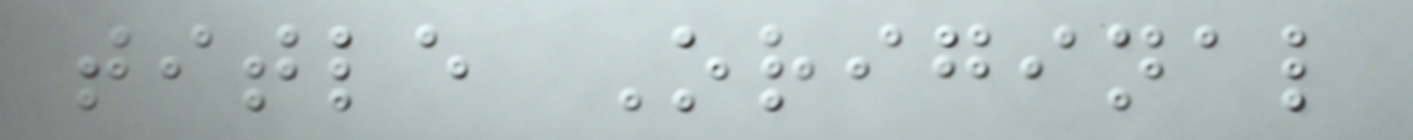title Original
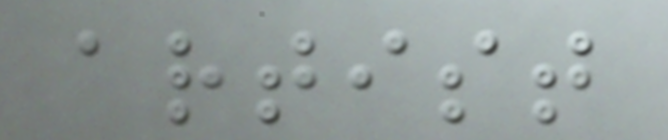artist
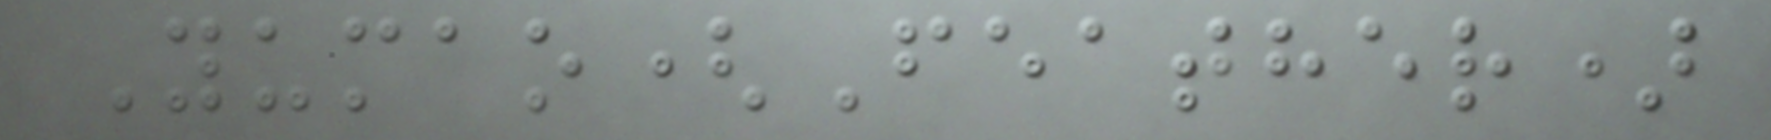Yumao(Feather)
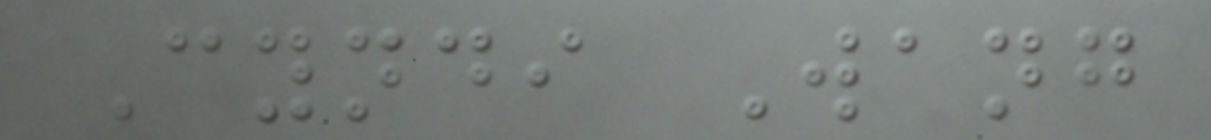Cyndi Wang
